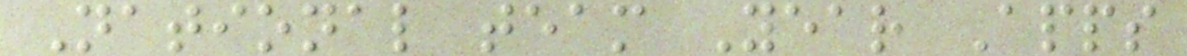National team Year Apps
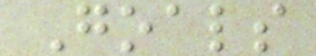Goals
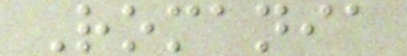Romania
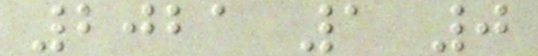2021 1 0
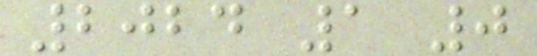2024 1 0
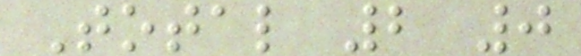Total 2 0
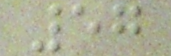57
